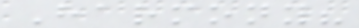Harmony?
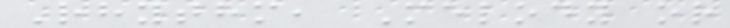Rhythm, Melody or
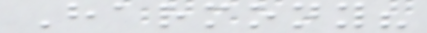Harmony?
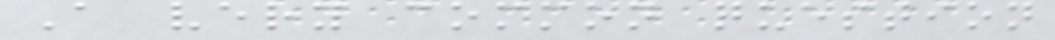A very common question
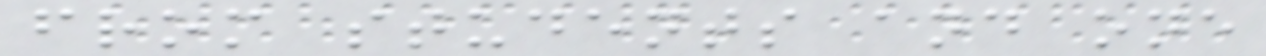from students and one
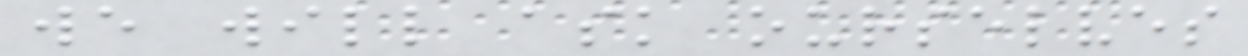we will ask ourselves
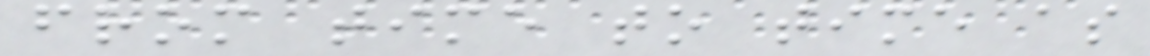from time to time as
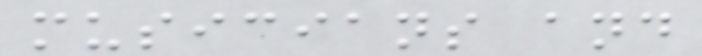musicians and
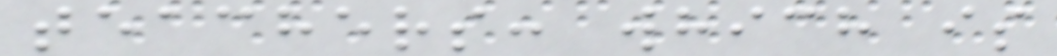teachers: which is
